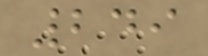249
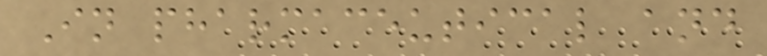In pharmaceutical and
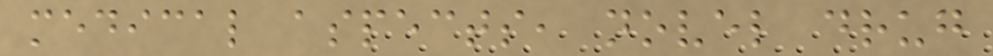medical aspects, novel drug
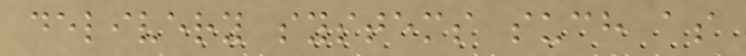delivery systems such as
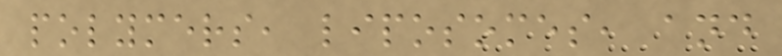polymers, liposomes, and
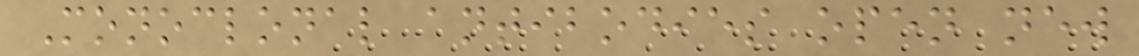Monoclonal antibodies open new
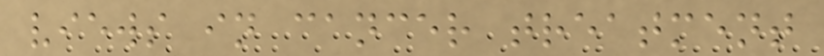views in cancer treatment
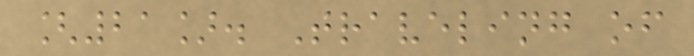[21]. Traveling of
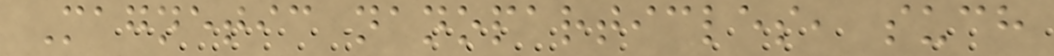Magnetic nanoparticles, such
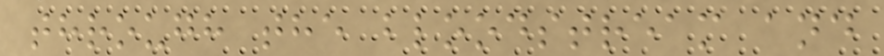through the bloodstream and
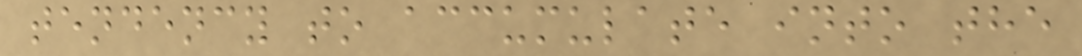tendency to accumulate into the
